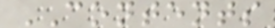CONTENTS
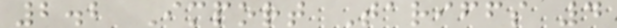2.2 Import Tariffs 4
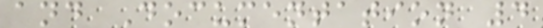and Documentation 4
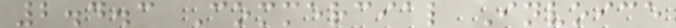2.4.3 Commercial Invoice
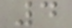4
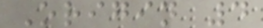Origin 4
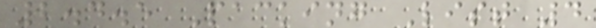2.4.5 Packing List 4
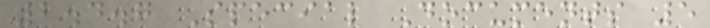2.4.7 Special Documents 5
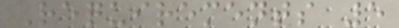Requirements 5
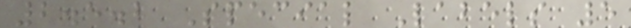2.5.2 Special Labels 5
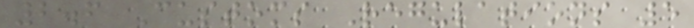2.6 Customs Regulations 5
